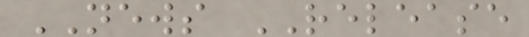NEWS RELEASE
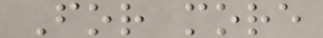For more
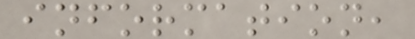information,
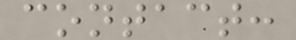contact:
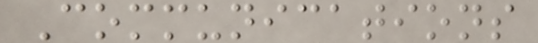Communications
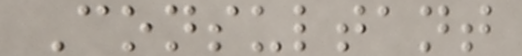Consultant
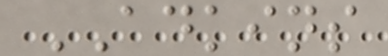ADKINS
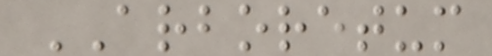ARBORETUM
